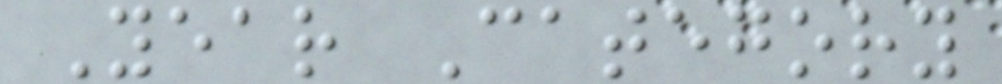Year Category
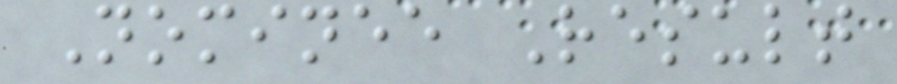Nominee Result
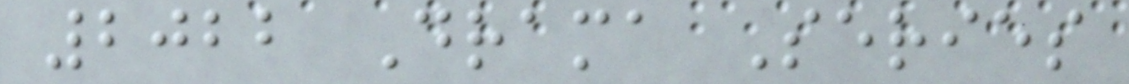2022 Drama Series
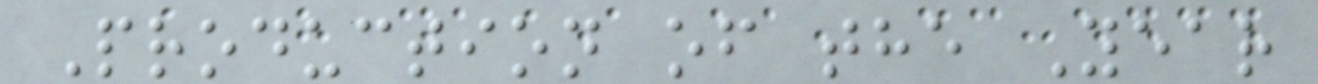Production of the Year
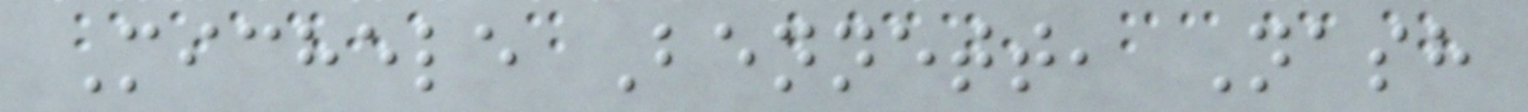Michele Bennett, Nash
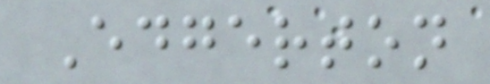Edgerton
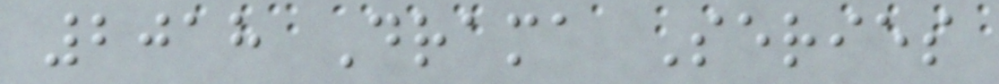2018 Drama Series
